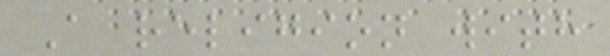A religion with
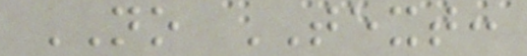NO TEXT:
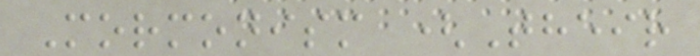Mormonism (Their
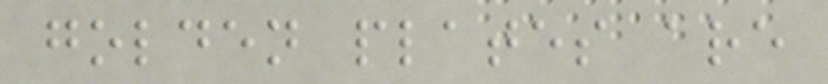golden plates are
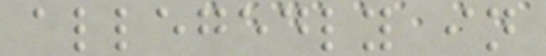allegedly in
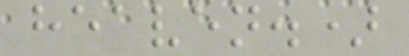heaven.)
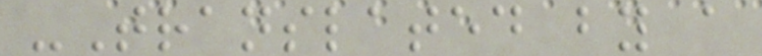-Translated by a
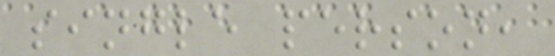single person,
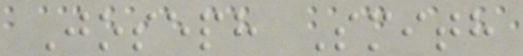Joseph Smith
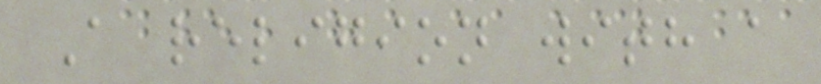A religion with a
